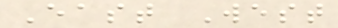East West
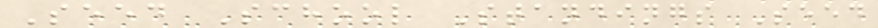Seed School Standings Seed
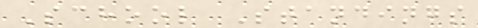School Standings
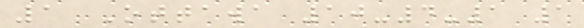1 Ottawa 10-4-1 1
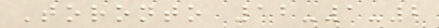Toronto 12-1-2
